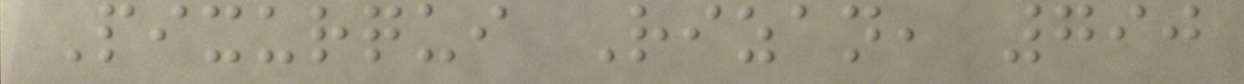Pixurqui Rizan, 790
